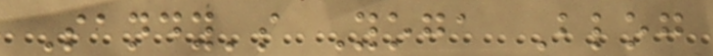Sandy's Yoga Blog
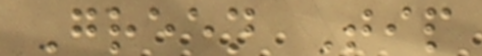Green Tip
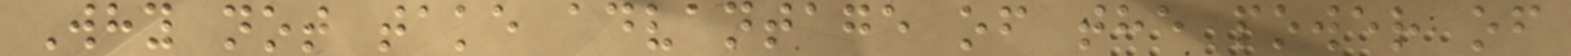Why not take advantage of the power of
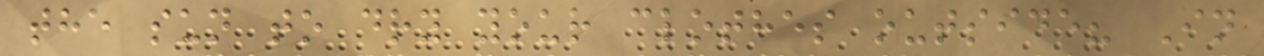the sun to dry your clothes outside? In
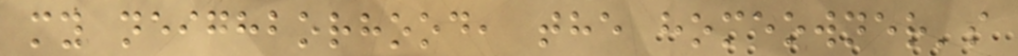my neighborhood, the homeowner's
